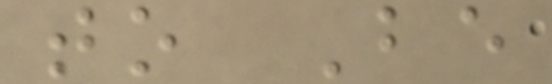to Be
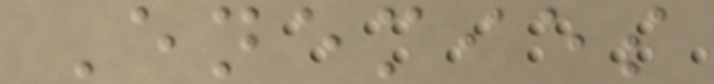Enemies
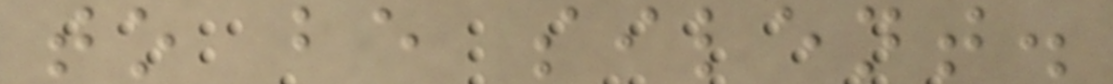to be silent.
